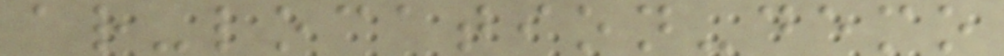ar-location-demo
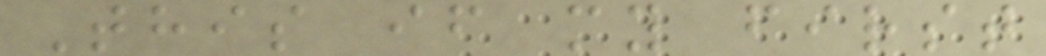This if my first
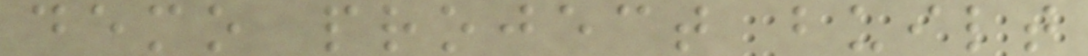demo project built
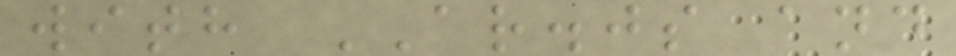with AR.js and
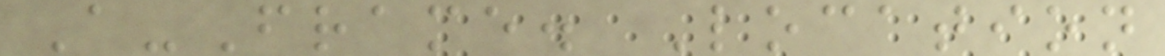A-Frame. Location
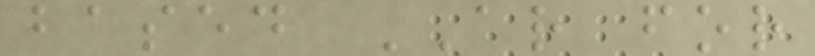based AR for
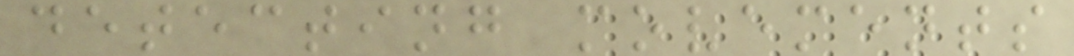detecting movements
